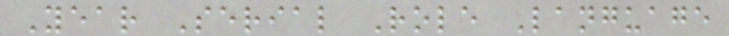Year Serial Role Language
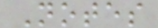Notes
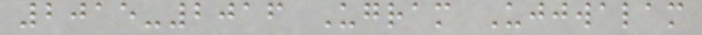2015-2016 Ugram Ujjwalam
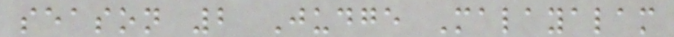season 2 Judge Malayalam
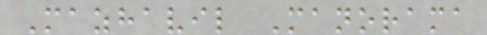Mazhavil Manorama
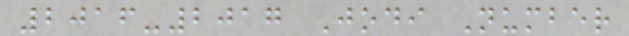2016-2017 Jodi Number
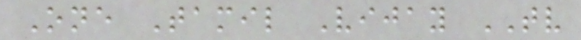One Tamil Vijay TV
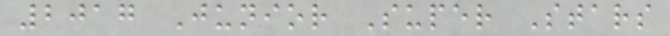2017 Junior Super Stars
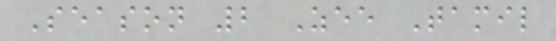Season 2 Zee Tamil
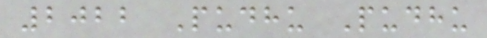2022 Pudhu Pudhu
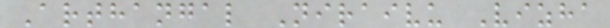Arthangal Niraivu Vizha
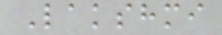Lakshmi
